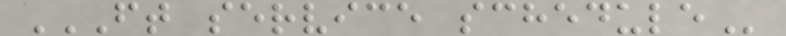FT SERVICE SCHEDULE
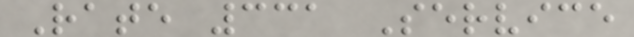Rate 331 Service
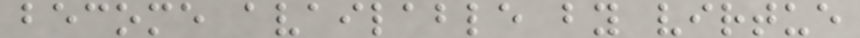become available by virtue
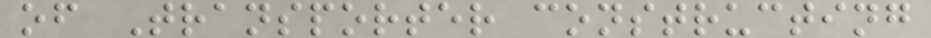of Transporter constructing
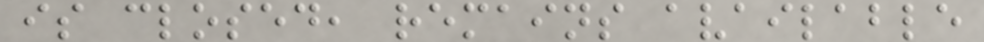is closed, remains available
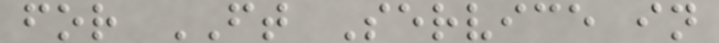for FT Service in
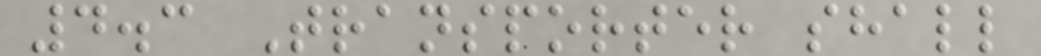4.3 Transporter shall
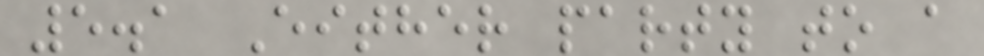5.1 Either party to a
